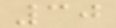30
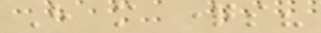Have more questions?
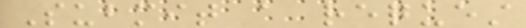Submit a request
